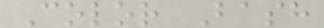Color Bash
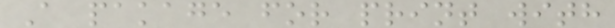A pakage for print with
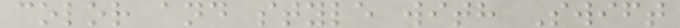color and style with Swift
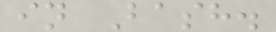in Bash.
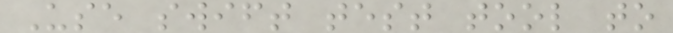Use swift test tool to
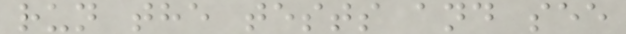run the tests and see
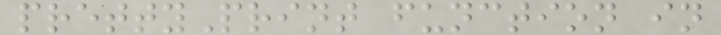prettyPrint function in
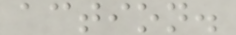action.
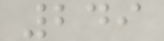249
